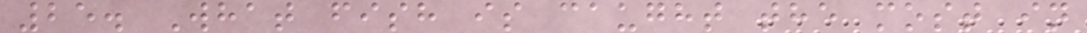25. What fish is caught the most in
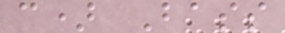c) Bass
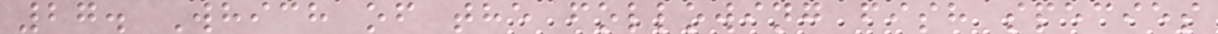27. Which of the following fish species
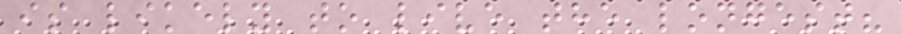is likely to live the longest?
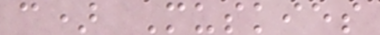c) Muskies
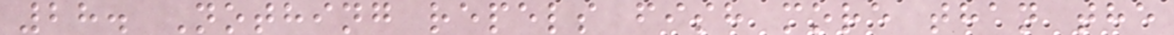28. Nothing repels fish more than the
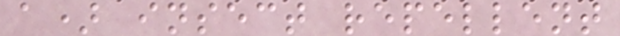a) insect repellent
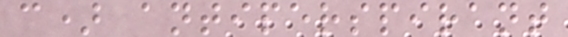c) antiperspirant
